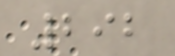292
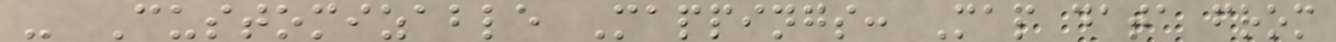- Customizable Mappings: Map data from
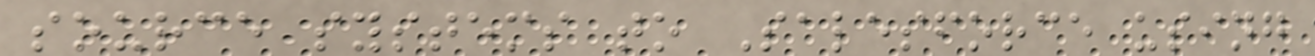source systems to Salesforce using
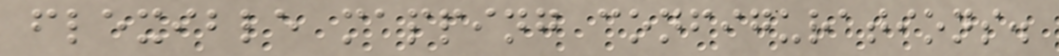flexible mapping configurations.
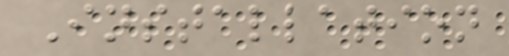Installation
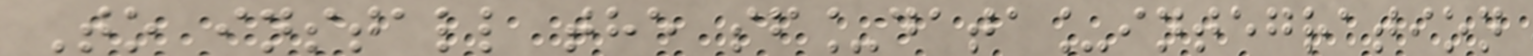To install the sf_data_integration
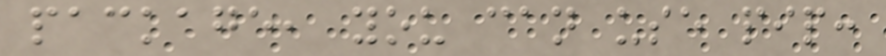package, you can use pip:
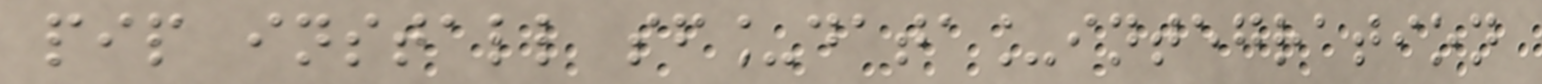pip install sf_data_integration
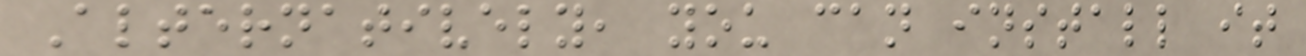Alternatively, you can install it
